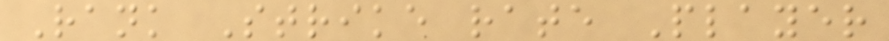Rank Strike rate Player
